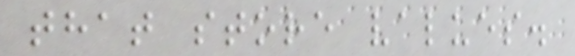that store values.
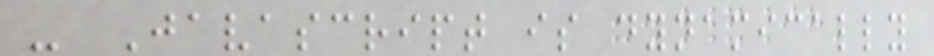- Javascript is dynamically
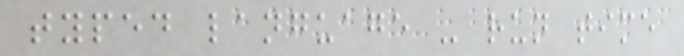typed language - run time
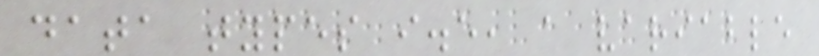data types i.e, a variable
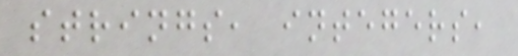strings, integers,
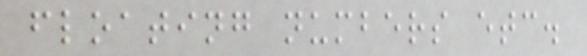floating numbers etc.
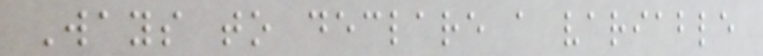Ways to declare a variable
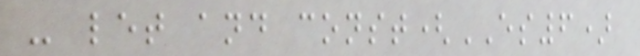- let and const(ES6)
